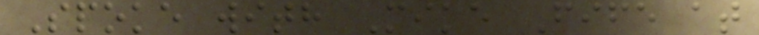Spoke with Mike Fife at
